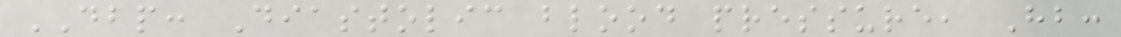DBP: Diastolic blood pressure, Hb:
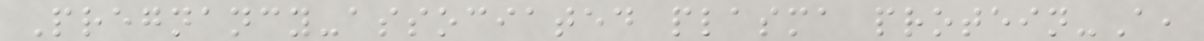Pregnancy-associated plasma protein-A,
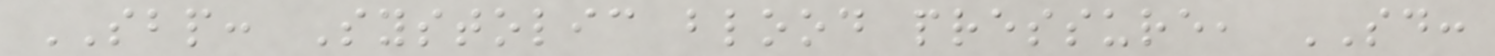SBP: Systolic blood pressure, SD:
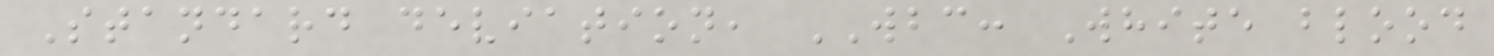Standard deviation, WBC: White blood
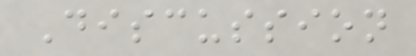Discussion
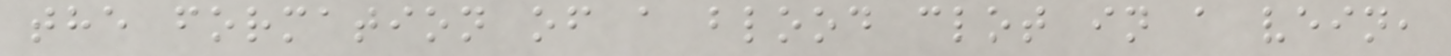the formation of a blood clot in a vein,
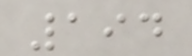194
